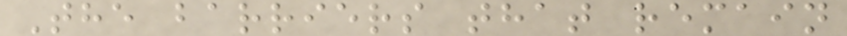The barriers that remain
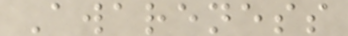Awareness
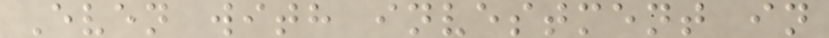Even with investment in
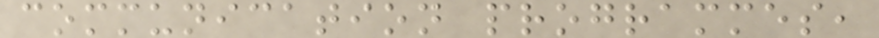communication programmes,
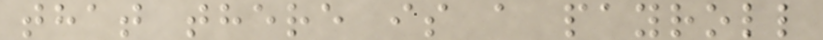that there is a payroll
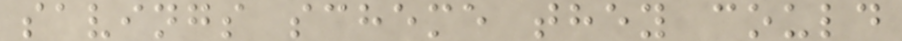savings scheme they could
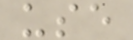use
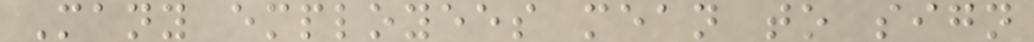Many employees mean to sign
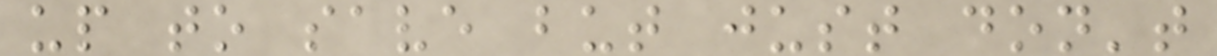up to save but just don't
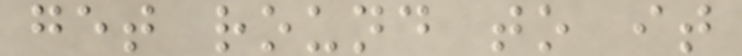get round to it
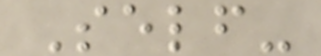Self-
